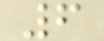6
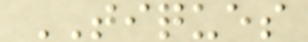TIQUES
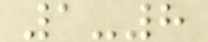1-8
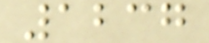1237
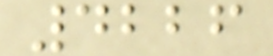4226
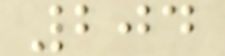204
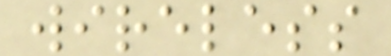wireless
